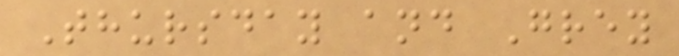Thursday and Grey
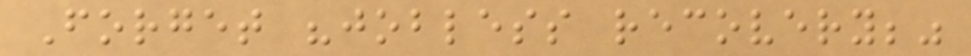Forget "jobless recovery;"
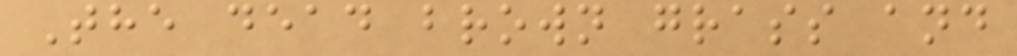The dead brown grass and
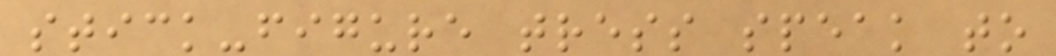stick-figure tress speak to
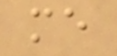me
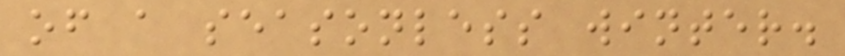of a seasonless winter.
